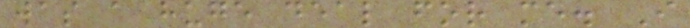was a huge deal for me. I
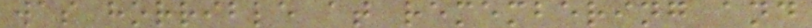was horrible at remembering and
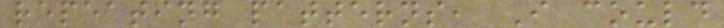repeating patterns, I could
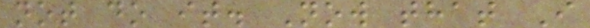not do it. Now that I
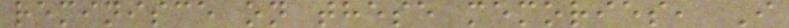reminisce on these memories, I
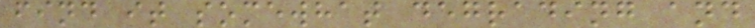find it somewhat degrading and
